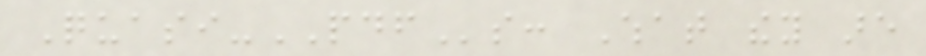Quasi-PDFs: What they are
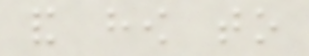and how to
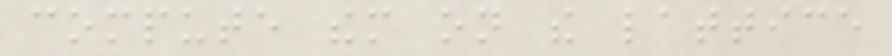compute them on the lattice
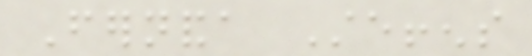Fernanda Steffens
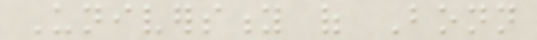University of Bonn
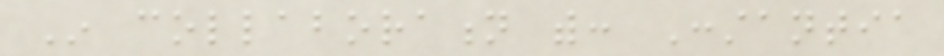In collaboration with: Constantia
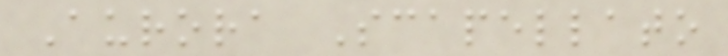Aurora Scapellato
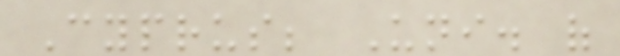Cyprus; Uni. of
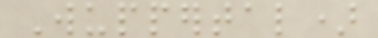Wuppertal)
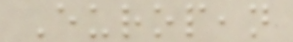European
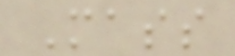Mass
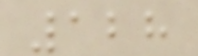128
